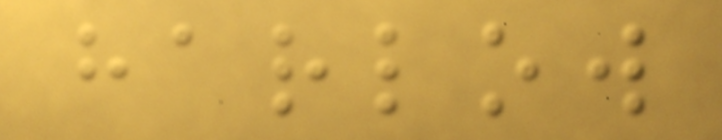harlow
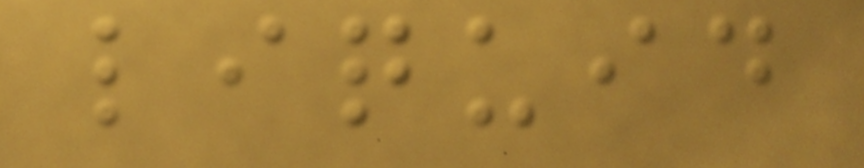liquid
